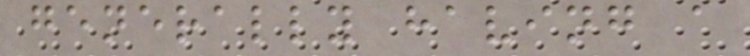generally having a
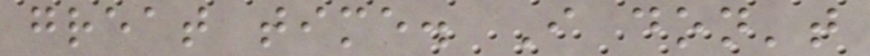great time. I don't
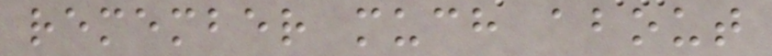remember much about
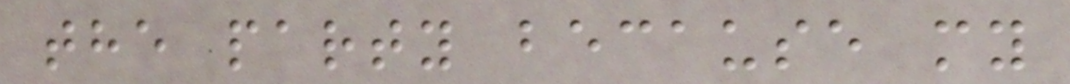the party because my
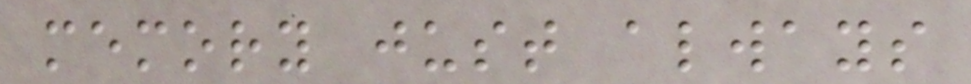memory just always
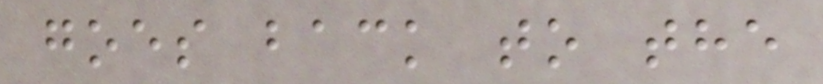goes back to the
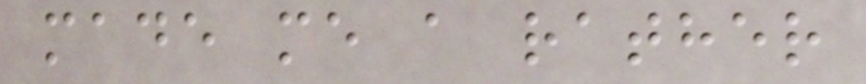made me a rather
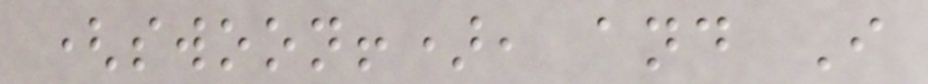(swoon!), and I
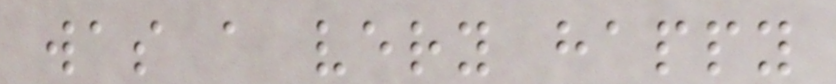was a very happy
